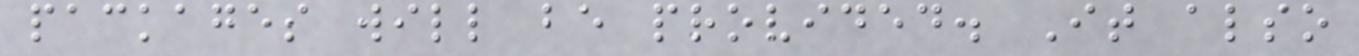packages will be provided. It also
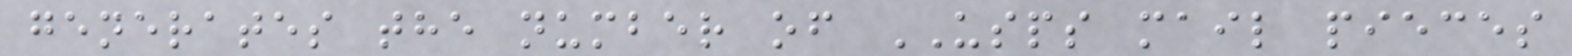generates the number of USPS mail pieces
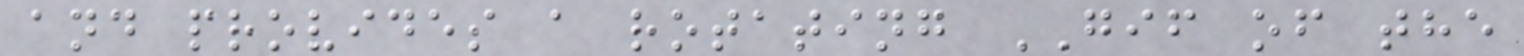and provides a rotating GIF of the
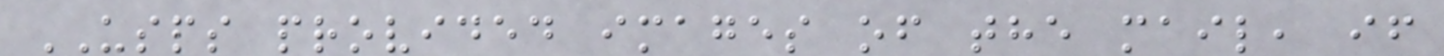USPS provided images of the mail, if
